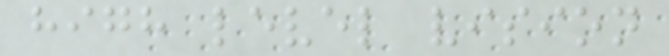high level vision
